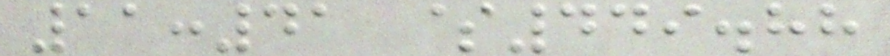11:41 $449.88
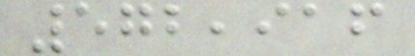572,916
